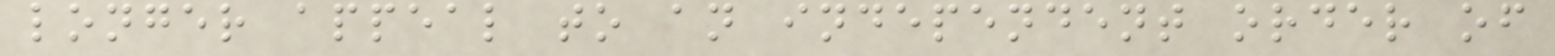longer appeal to an independent order of
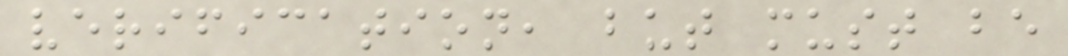verification, but must be
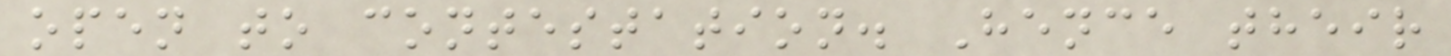open to contestation. Hence their
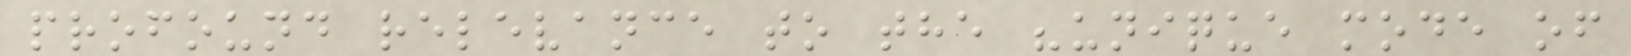profound relevance to the "unique mode of
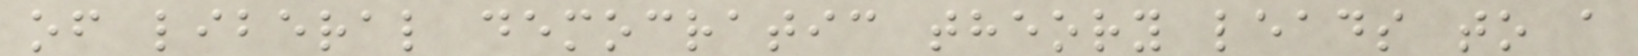of liberal democratic theory leads to a
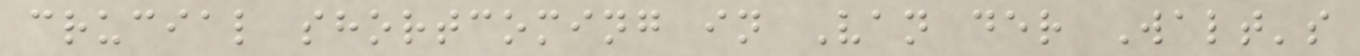crucial shortcoming in Van der Walt's
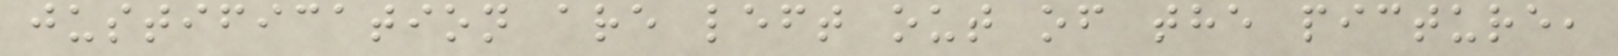justification are left out of the picture,
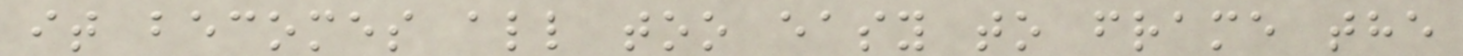it becomes all too easy to frame the
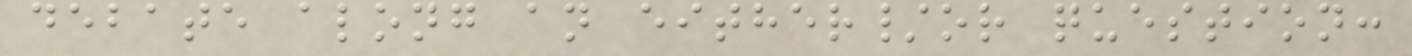debate along an either/or question:
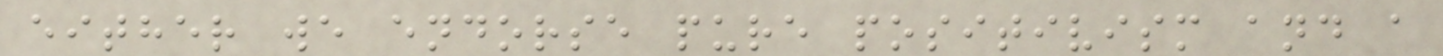either we endorse pure positivism and a
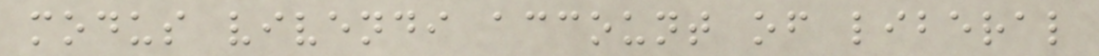modus vivendi account of liberal
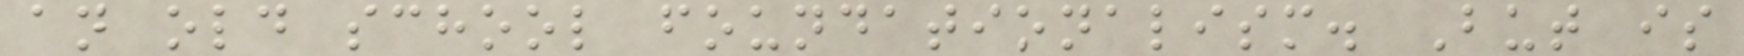an old school foundationalism. But is
